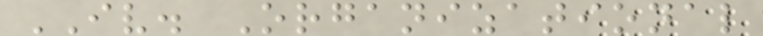IV. Organizational
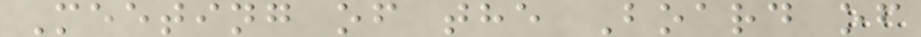Meeting of the Board of
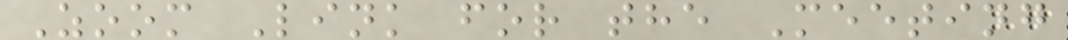Zoom Link for the Meeting
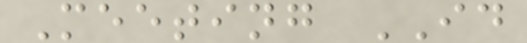Meeting ID
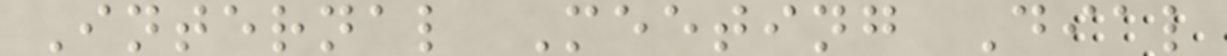Internal Meeting Dial
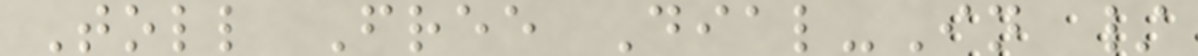Toll Free Dial-In /
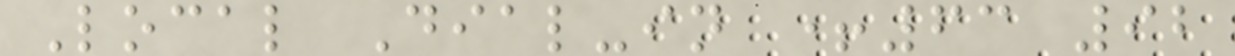Local Dial-in +63 92
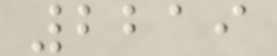2219
